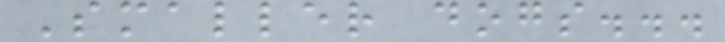Smaller dogs...
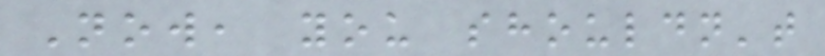Now, you shouldn't
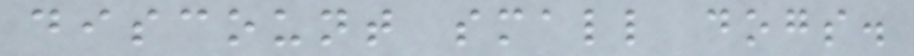discount small dogs.
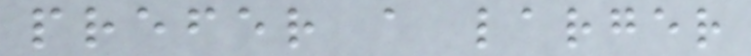prefer a larger
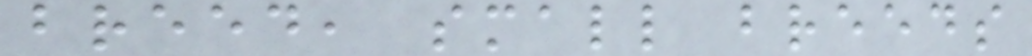breed, small breeds
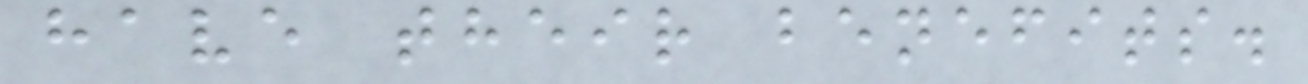have their benefits.
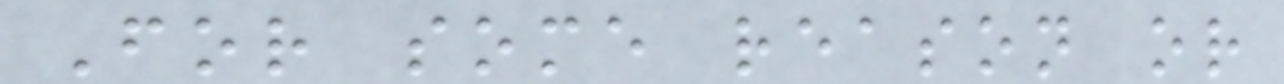For some reason or
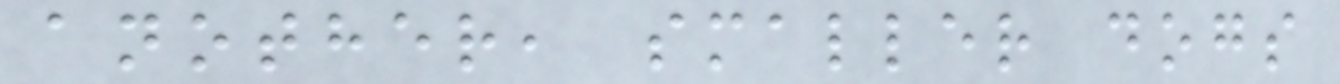another, smaller dogs
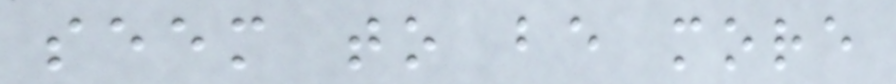seem to be more
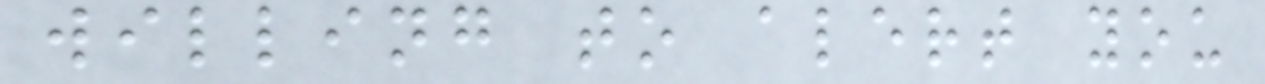willing to alert you
